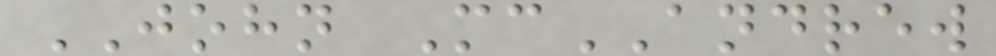JOHN McANDREW
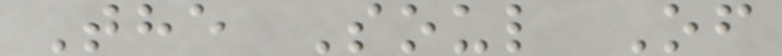The Soul Of
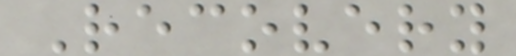Recovery
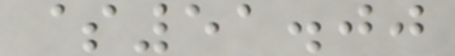$51.00
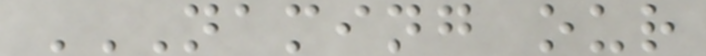NAMING OUR
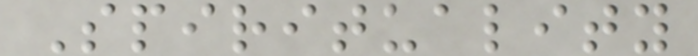Spirituality
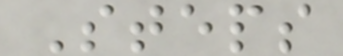Steps
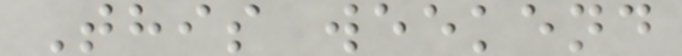This weekend
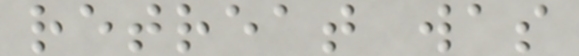retreat was
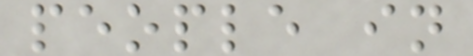people in
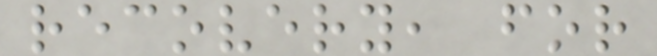recovery, for
